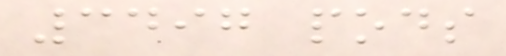3497 pods
